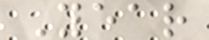Year
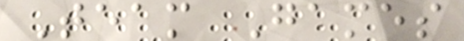Team Games
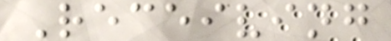Receiving
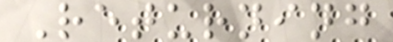Returning
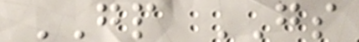GP GS
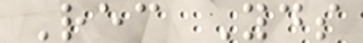Rec Yds
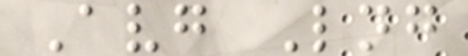Avg Lng
